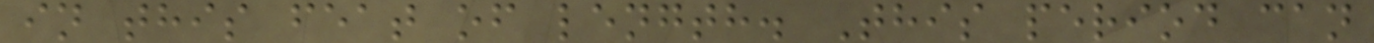in this feat of length. This period can
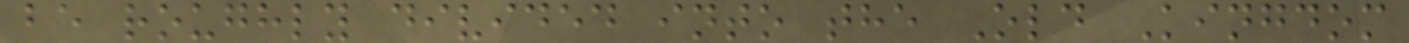be roughly divided into the Old Kingdom
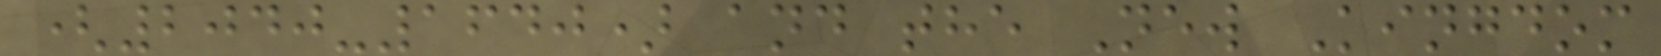(2040-1640) and the New Kingdom
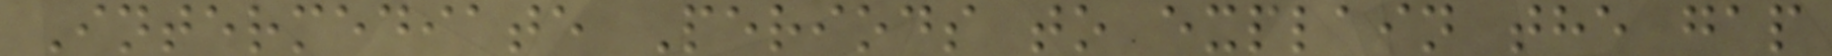Intermediate Periods to explain the gap
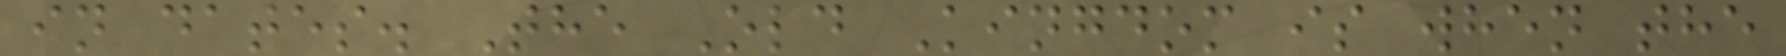in dates. The Old Kingdom is when the
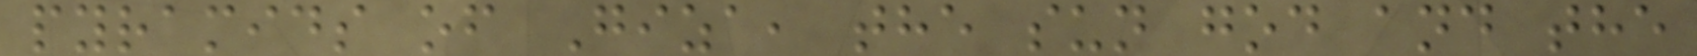pyramids of Giza, the sun god and the
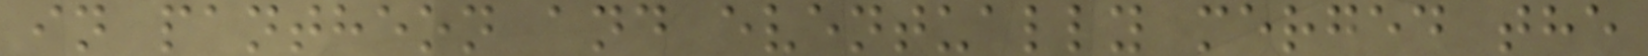in pantheon and eventually merged the
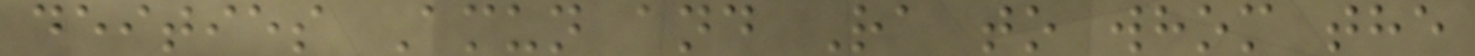deities Amun and Ra to whom the
